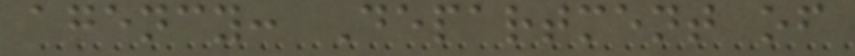agency: Department of
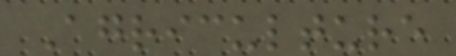Agriculture
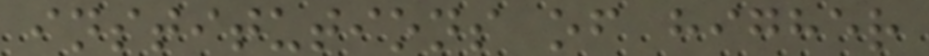institutions of higher
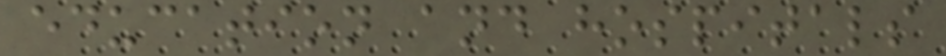education and hospitals
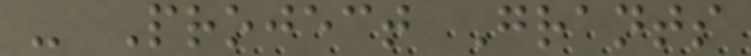- Project Grants
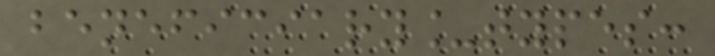beneficiary_types:
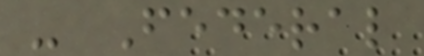- Federal
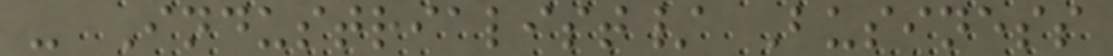- Industrialist/ Business
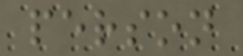person
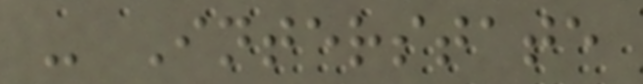- Interstate
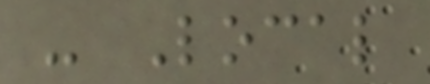- Local
